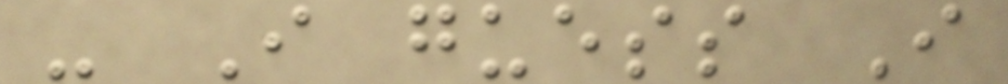- I guess I
